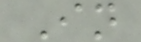In
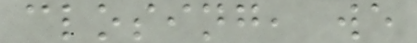closing, we
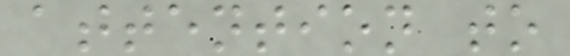attention to
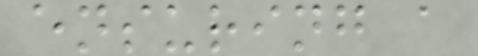ensuring a
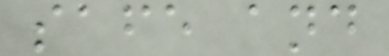safe and
